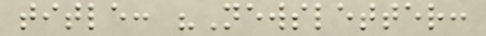title: "Newsletter:
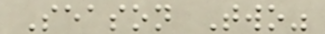Season Two"
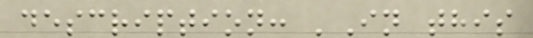description: 'In this
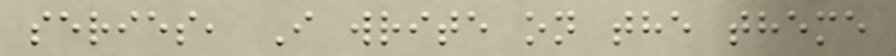series, I write on the theme
